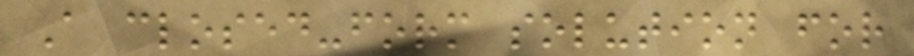A closed-form solution for
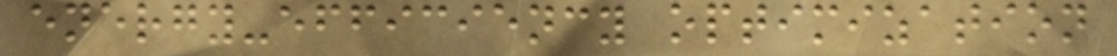energy-efficiency optimization
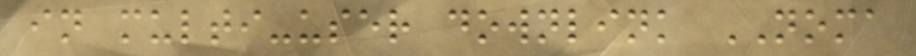in multi-user downlink NOMA
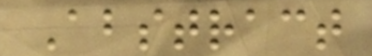Abstract
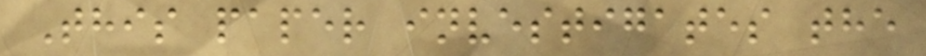This paper investigates the
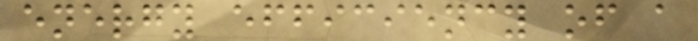energy efficiency of a
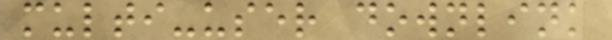multi-user downlink
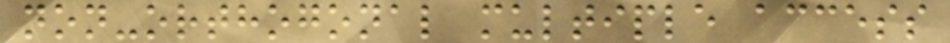non-orthogonal multiple access
